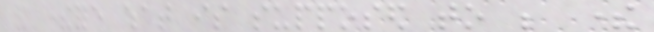and therefore what is supposed to be there
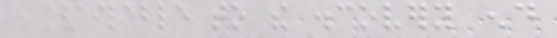be available to the discovery end
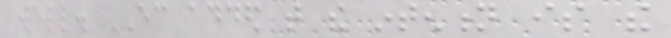well. EC added that the intention is the
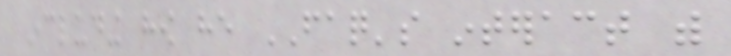including how he FAQ's interact with
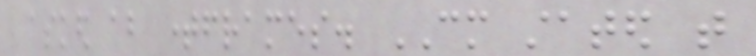asked about timeframes. CM stated that
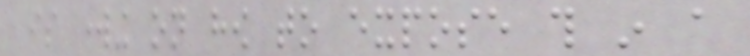is working on how to expose this in a
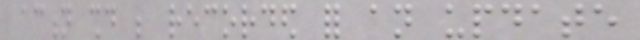action should be recorded for an update
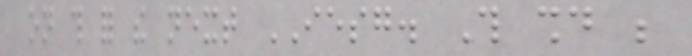on this for the next IESG. This should be
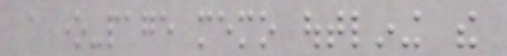a one-page memo outlining the
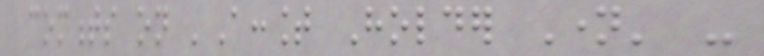comments on 'Account Holder Name' -
